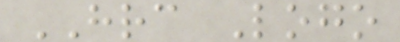HRC Logo
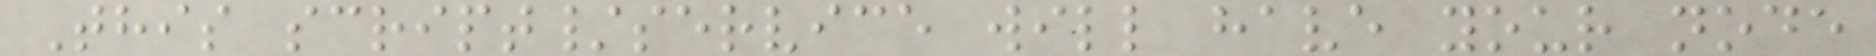This script/service will have your node
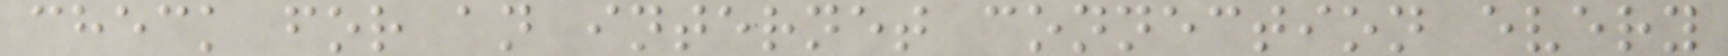check for an internet connection every
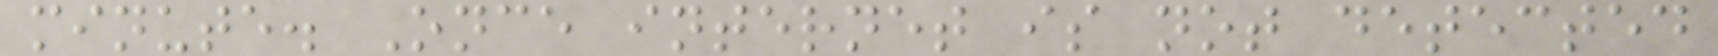minute. Once internet is not detected
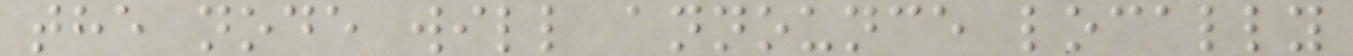the node will announce locally
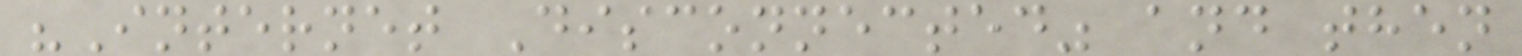"Internet Disconnected" and then
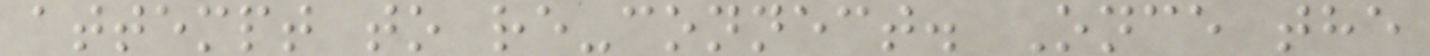attempt to re-connect. Once the
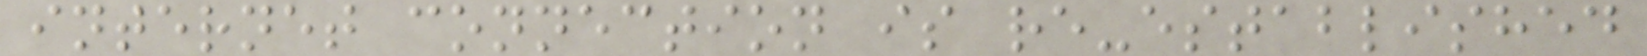internet connection is re-established
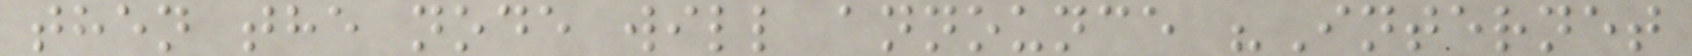then the node will announce "Internet
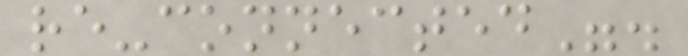re-connected".
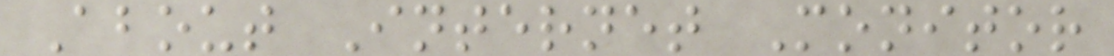About Internet Monitor
